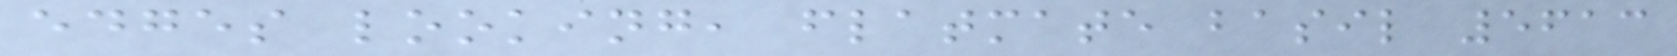edges looking, flatmate basil 5613
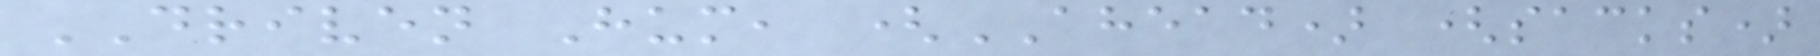DRIVEN Hum, (AHEAD) (sacks)
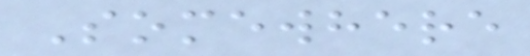Somewhere
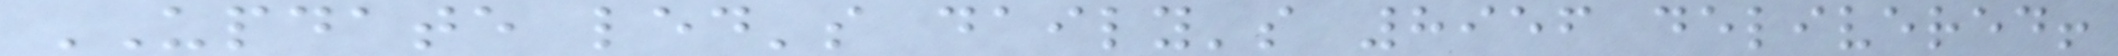UPDATE led's daily's 8956 delivered!
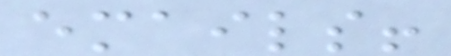emails!
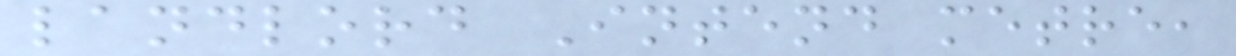landlord Intend metre,
